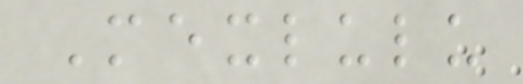Mexlulu
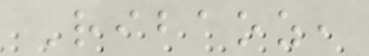Ribaoz,
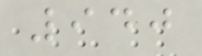940
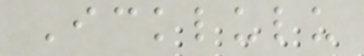Icklulu
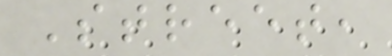Street,
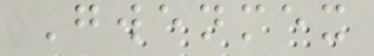Gwenmex
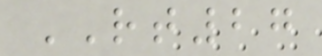RT27
